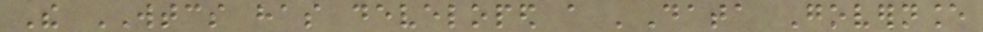The WTCS has developed a 'Data Governance
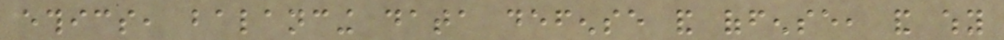ethics, balancing data defense and offense, and why
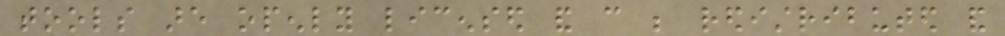tools are openly licensed and can be redistributed and
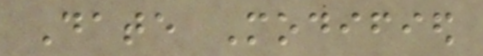Date Modified
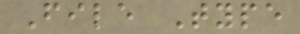File Type
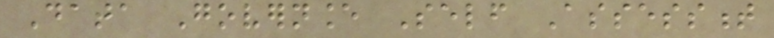Data Governance Self Assessment
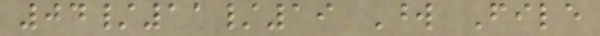04/11/19 Word File
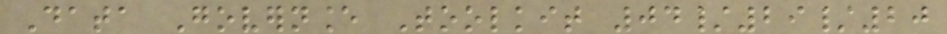Data Governance Toolkit 04/29/20
